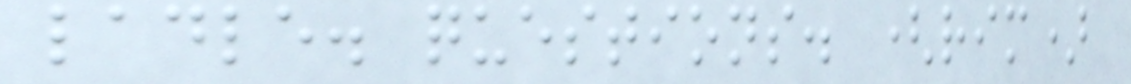ladle. questions. (rim)
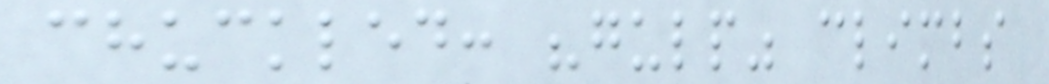chuckled: "gulp" climbs
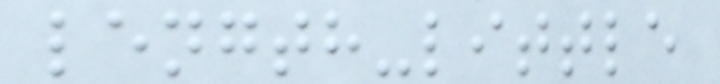length-little
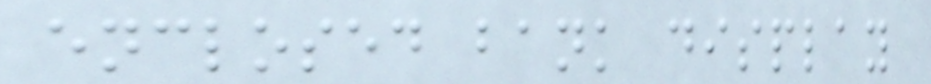enclosed bank display
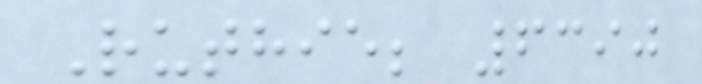Ruthie; 6390
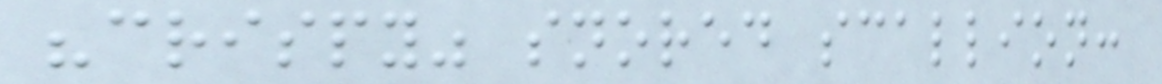"crispy" snored scallion:
